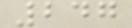247
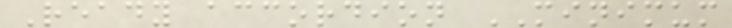Ready accordion MINIMUM
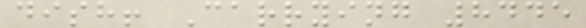dish! Carrying 8445
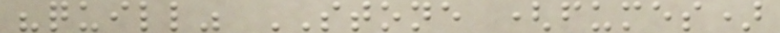"quill" STONE (fumes)
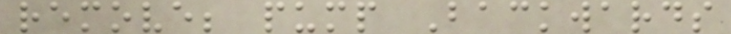remove; pump Backwards
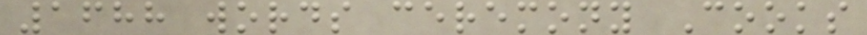1688 words ceremony Cooks
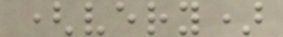(very)
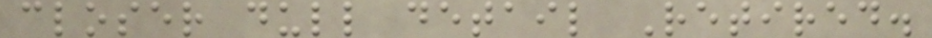closer dull detail Retired.
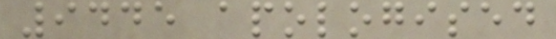9445 apologised
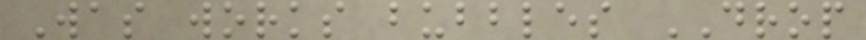Was works bubbles DROP
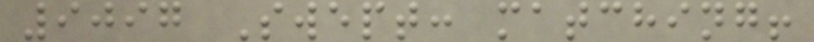9097 Swept: matching!
